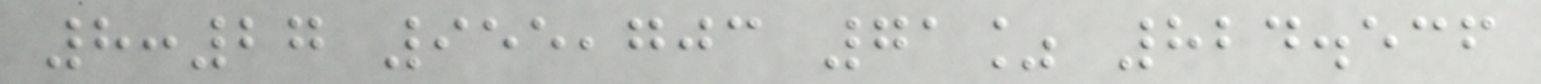8:27 955,703 71% 824.536
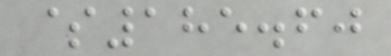$185.60
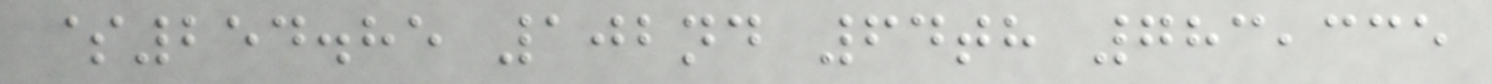$254.85 102nd 64th 783,335
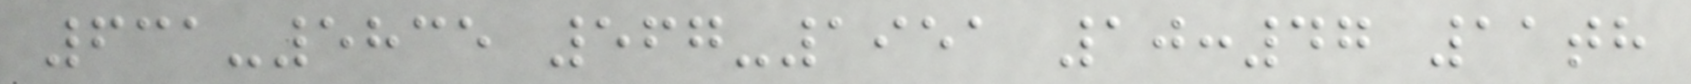631-5835 567-1951 10:47 11th
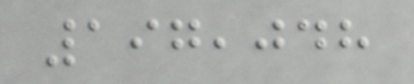197,048
